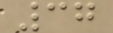37
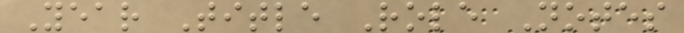Year Title Role Notes
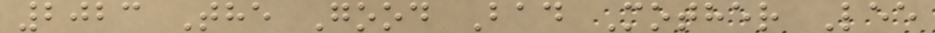2023 The Good Bad Mother Lee
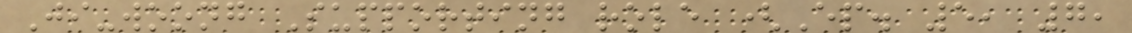Ji-woong Supporting role (Ep. 5, 7,
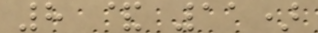8 & 11)
